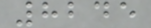8245
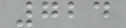724
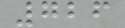726
